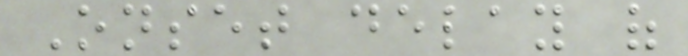Onset delay of
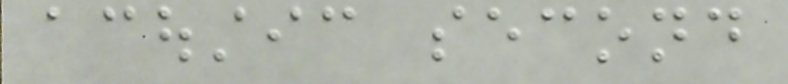acoustic second
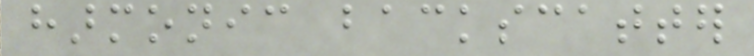harmonic backscatter
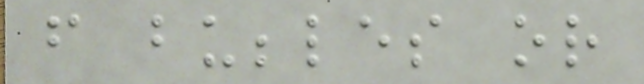from bubbles or
